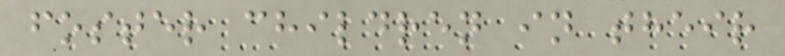foster children in their
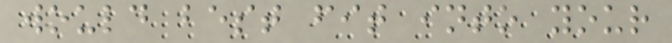would best fit into your
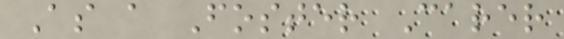As a Foster Carer
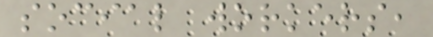social workers,
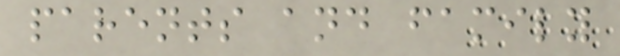parents and family
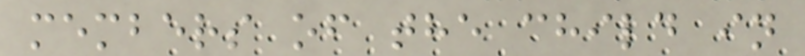members of the child in
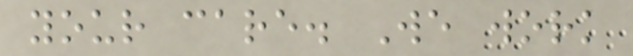your care. We work
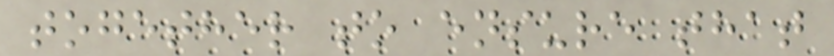together to ensure that
